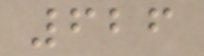626
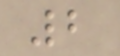2
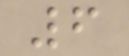6
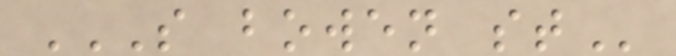S BOWEN ST
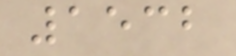1532
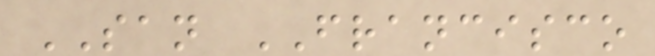SAN FRANCISCO
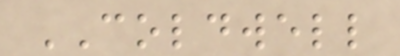COLDWELL
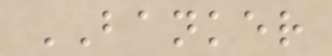BANKER
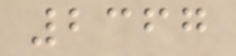2367
